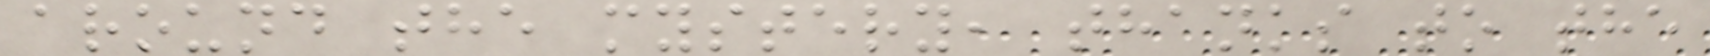around the mystery, thanks to the
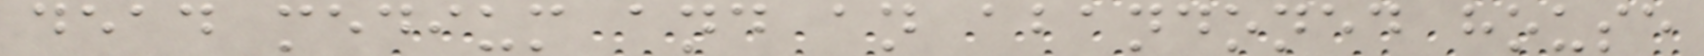dead medium and an abandoned house
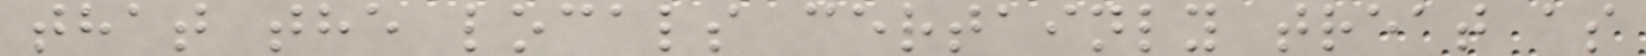that the locals certainly treat as
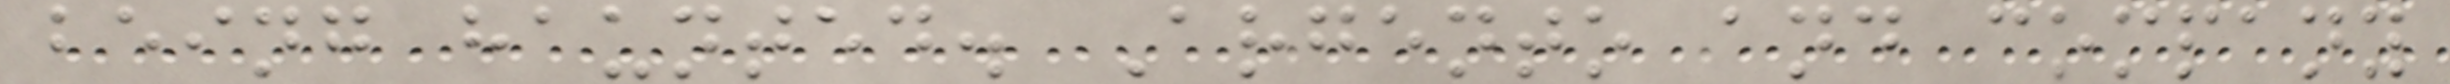being haunted. Argento and company
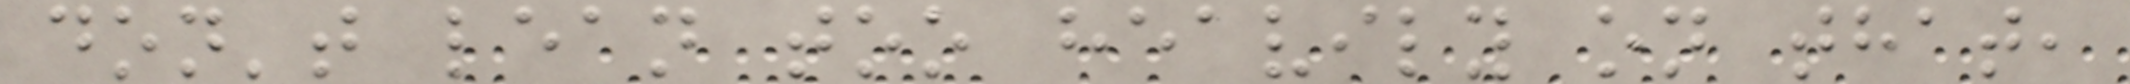don't lean too heavily on that,
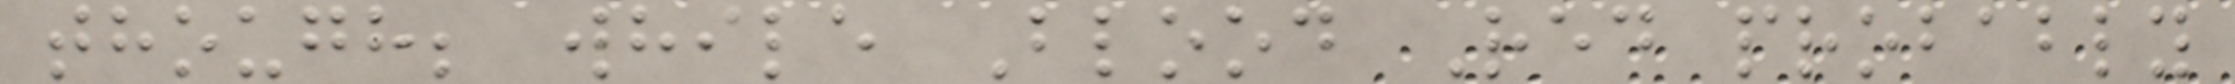though; while Blood Red probably
